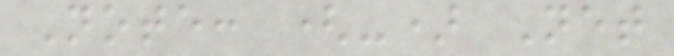Note: (-) Net
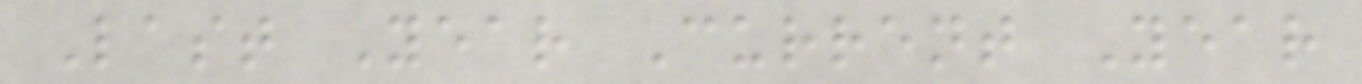Last Year Current Year
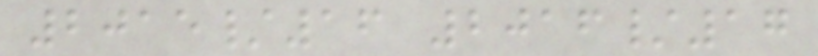2015/16 2016/17
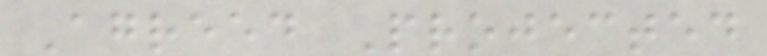Agreed Projected
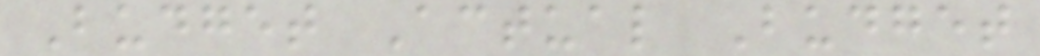Budget Actual Budget
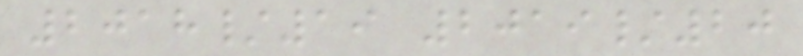2018/19 2019/20
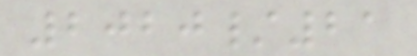2020/21
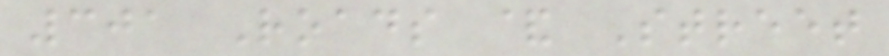301 Roads & Street
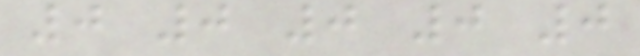0 0 0 0 0
